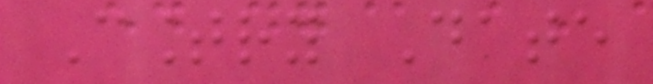Country Date
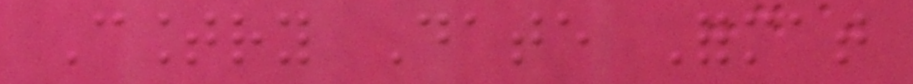Country Date Format
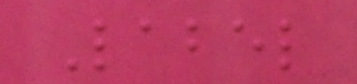Label
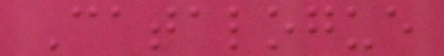Catalogue
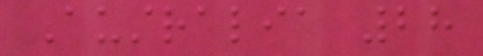Australia 28
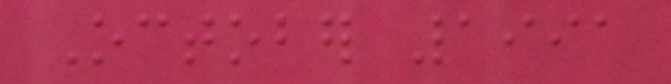October 1991
